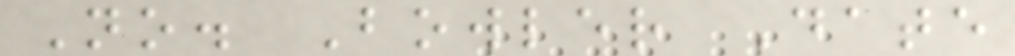No. Bowler Date
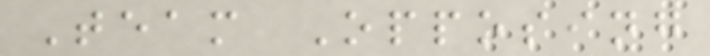Team Opposing
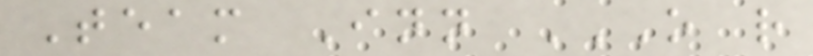Team Inn O R
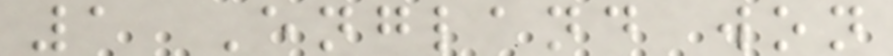1 England won
